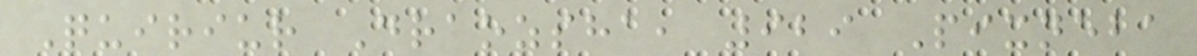Quiriur Draozsha, 929 Pixneba
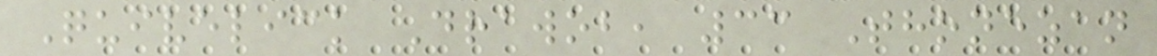Quivelick Drawob, 33 Thonezan
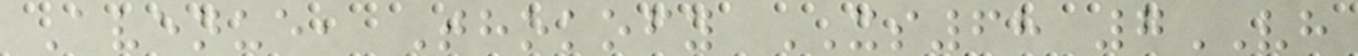Avenue, Thokofy XS68 7VH
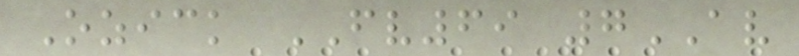Ozick FV69 7AV
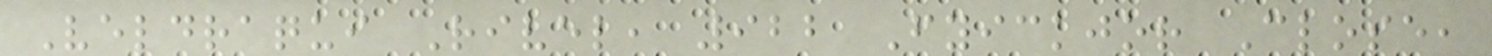Veldraqui Rivel, 922 Fyickjor Close,
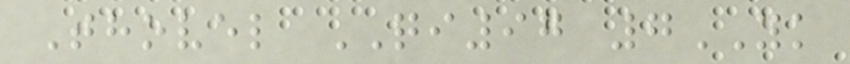Thovel QI97 7YK
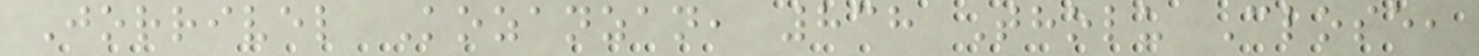Jorrivel Kozanzan, 838 Tholu Close,
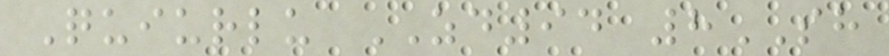Quiurlu ZD94 8SH
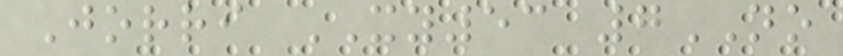Jorri XY53 7NO
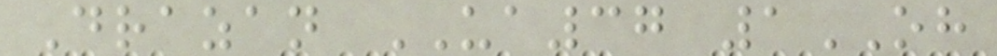Drazan UA37 1OH
